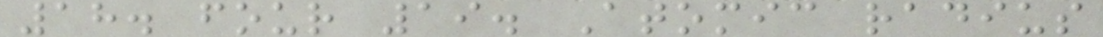18. four 19. Atomic radius
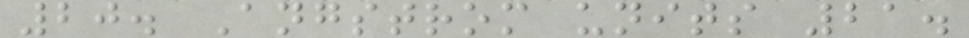20. Angstrom units 21.
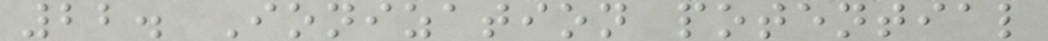22. Ionization potential
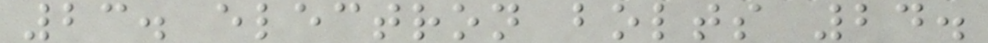23. electron bolts 24.
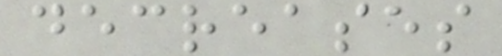decreases
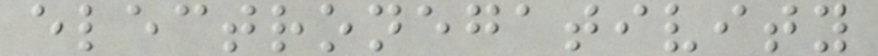electronegativity
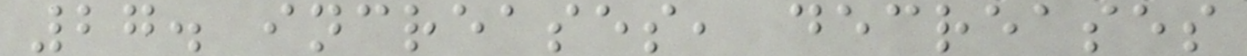27. increases, decreases
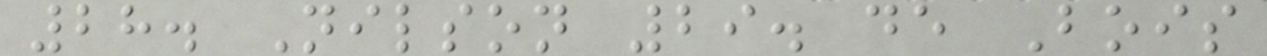28. Nilson 29. de Bois
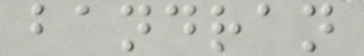bandran
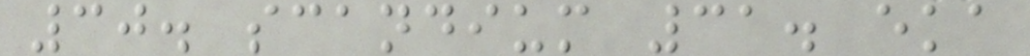30. scandium 31. eka
